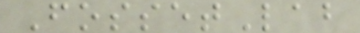FossetLab
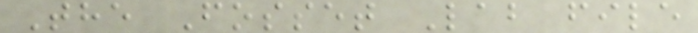The Fosset Lab file
